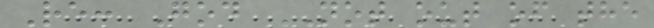Re: God NOT out of the
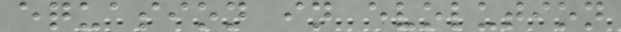equasion in evolution
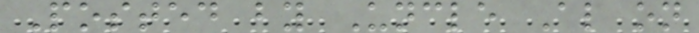Posted by Uncle Al on
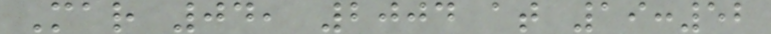Mar 04, 2004 at 19:52
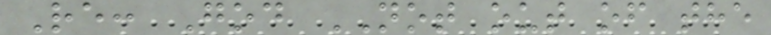Re: God NOT out of the
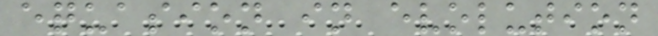equasion in evolution
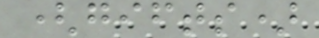(gifts)
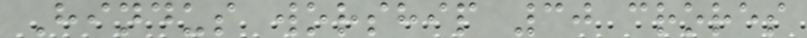Hindus worship 30 crores
